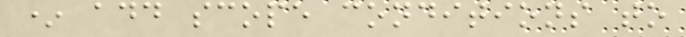* add scope conditions to
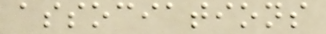associations
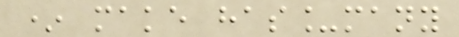* make has_many
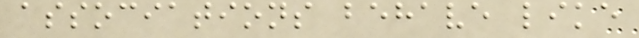associations behave like
